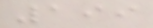199
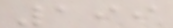199
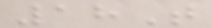18T
